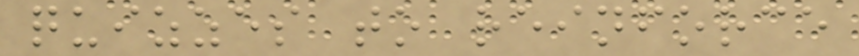quizzes to reinforce
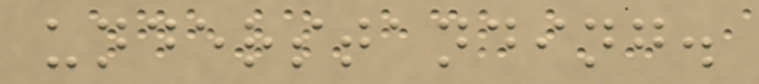understanding.
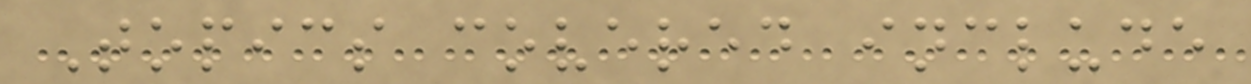Topics covered include
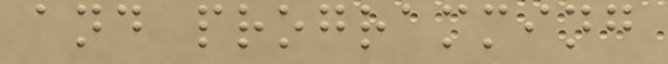and programming
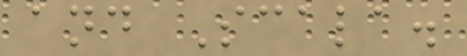and Scala.
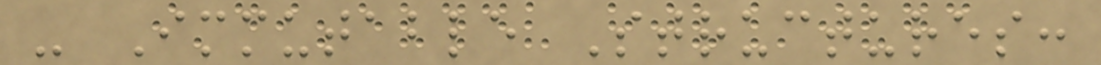- Immutable Structures:
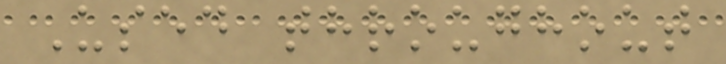Used throughout
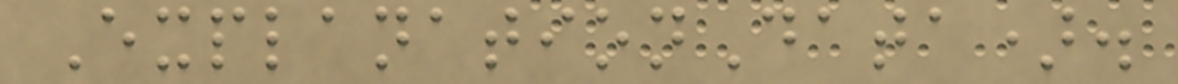ExplanationData).
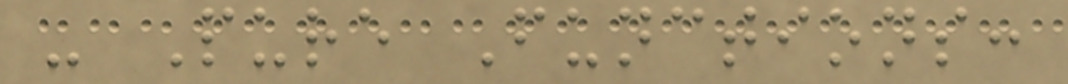- Pure Functions:
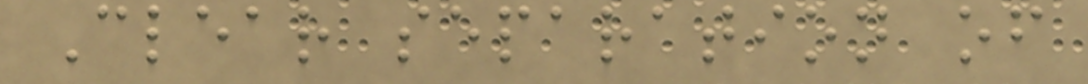Clear separation of
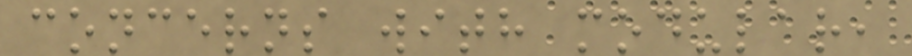concerns with modular,
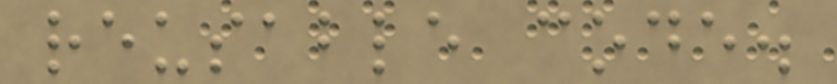reusable code.
